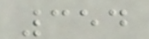354
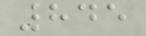845
